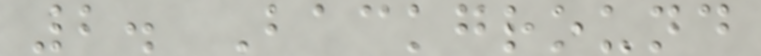2. Background
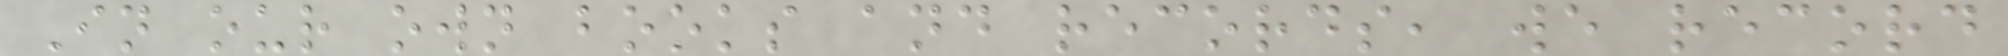In our own books and records, we record
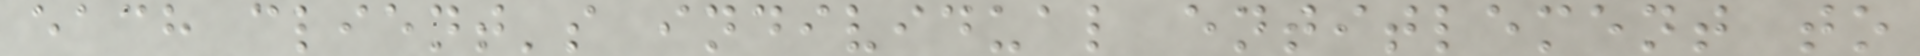each client's individual entitlement to
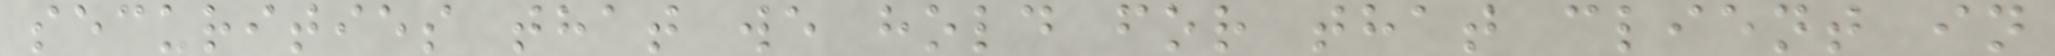securities that we hold for that client in
